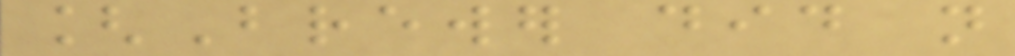[Brewer did not
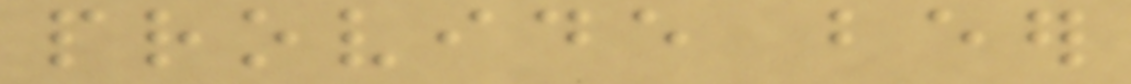provide beer
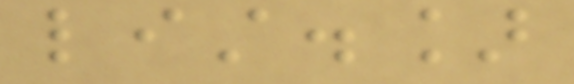list.]
